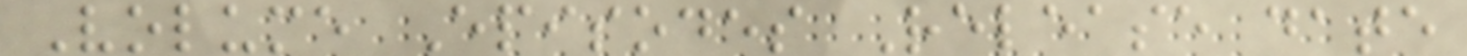Volume Episodes Release date
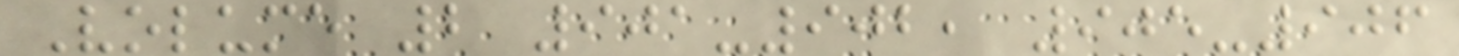Volume 2 901-902, 905-906
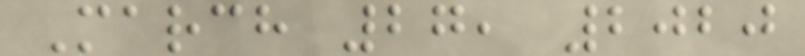March 27, 2020
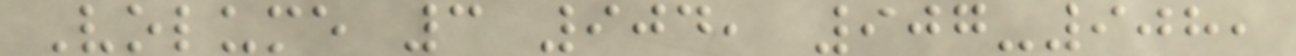Volume 3 904, 907-908,
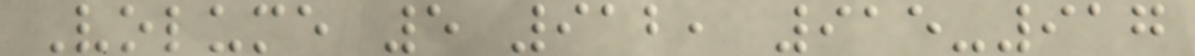Volume 5 912, 915-917
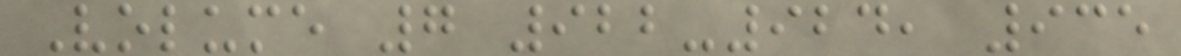Volume 7 922-924, 935
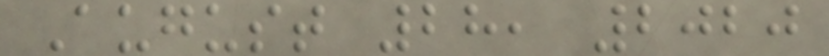August 28, 2020
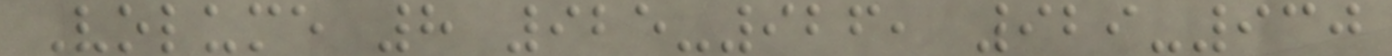Volume 8 925-926, 929-930
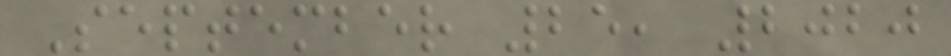September 25, 2020
